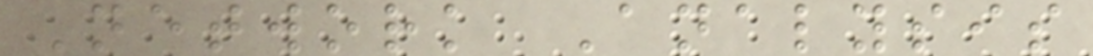Network Analysis
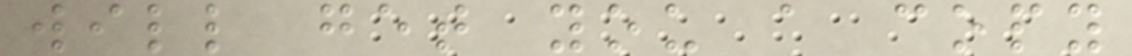will get you a copy
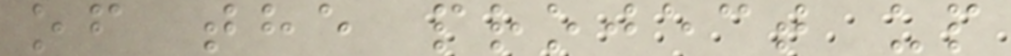of the project up
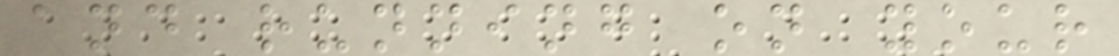and running on your
